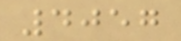4057
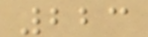223
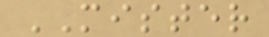MISTER
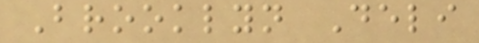Brooklyn Deli
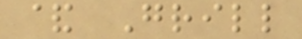& Grill
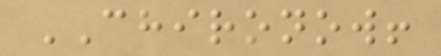CHIRONOW!
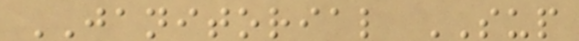JANITORIAL SUP
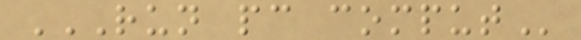RUN PC COMPUT
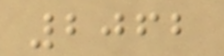2062
